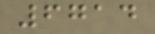6714
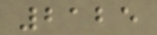2125
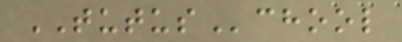TUTUSchool
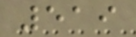519
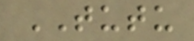TUTU
